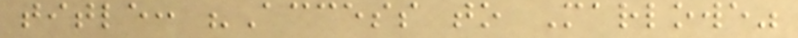title: "Access to Marlowe"
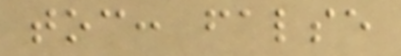toc: false
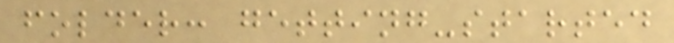folder: getting-started
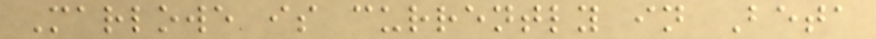Marlowe is currently in Beta
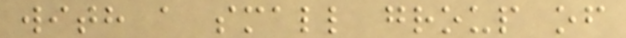with a small group of
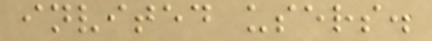invited users.
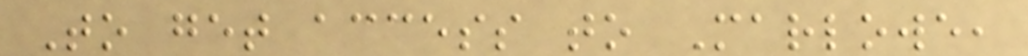To get access to Marlowe,
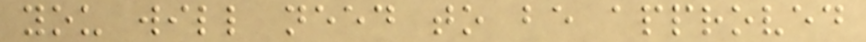you will need to be approved
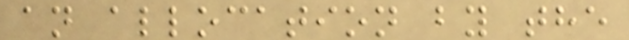an allocation by the
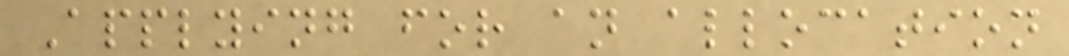Applying for an allocation
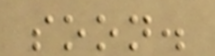soon.
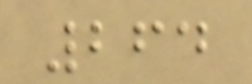264
